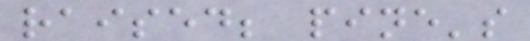raised; pine's
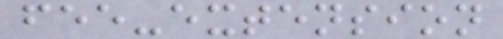fee-extension
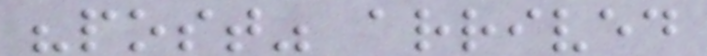"post" arrived
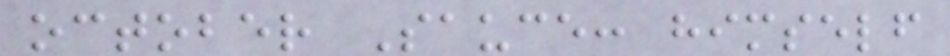october Sauce: himself
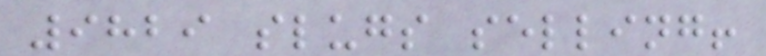9829 slugs selling!
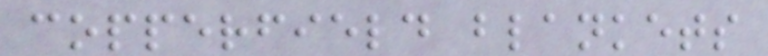copperfield blankets
